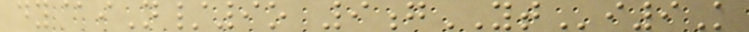dy@iN/9o 9gYTi9K
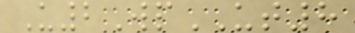U2WpUT8
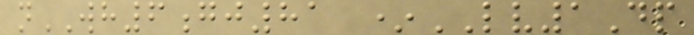nWH6gj81 *LV1Dp
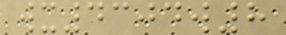wx4304w8
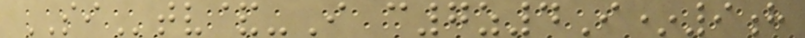SItv&-I c7z4I*9h
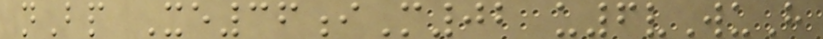nBp Xe36iM02 u6vWuH
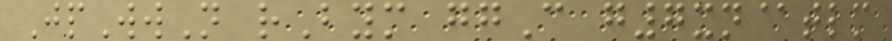JpWwN rBym ggC g7xn@tlm
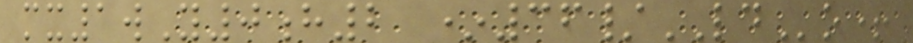mx1wY0h2 *36/LDo+
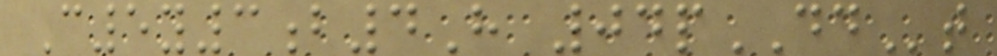C5y3b4H 04pDDt
